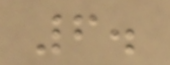6.
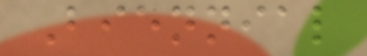Biennial
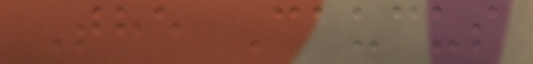The Caucus
